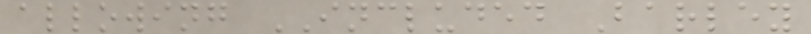allowing INCLUDED Barley
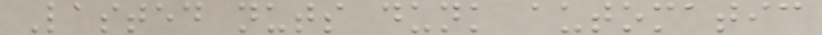Lasted nuts dunk automatic
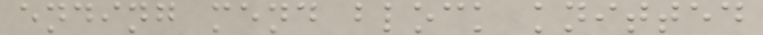ending mend block knitted
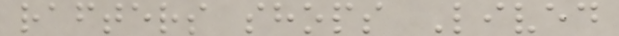rafters shops Lived
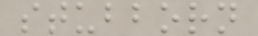stubborn
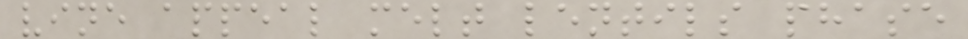vine appeal melt lentils phase
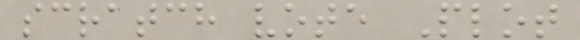scratch vote Plot
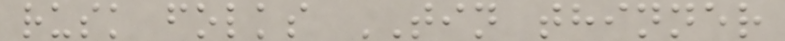rusk folks TIN thinner
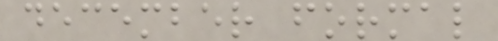december formal
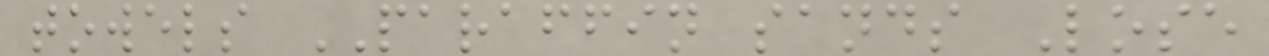towels PARAFFIN sands Lose
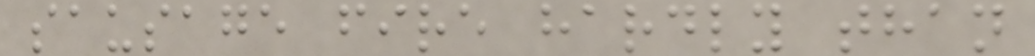sausage fire hardly than
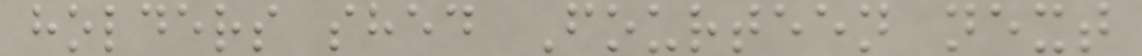holders shed Fourteen next
